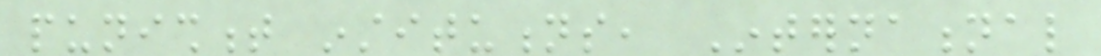punishment institutions, International
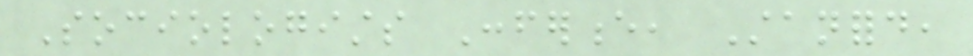Sociologists Conference, Stanford,
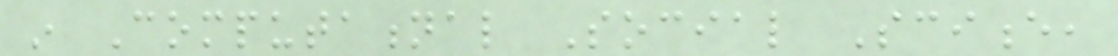in Computational Social Science,
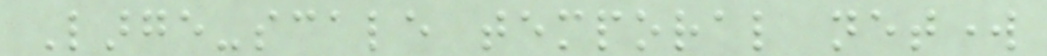Large-scale temporal network
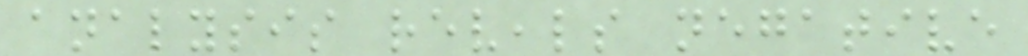analysis reveals negative
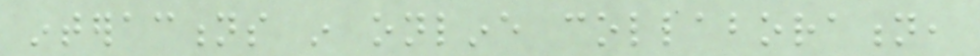interactions in online collaboration,
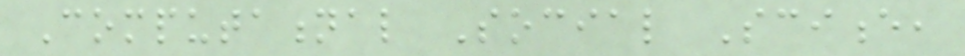Computational Social Science,
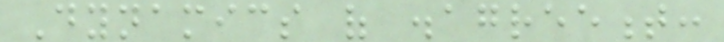Dynamics of disagreement:
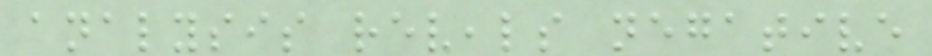analysis reveals negative
